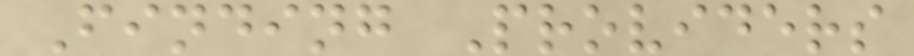Finding Providers
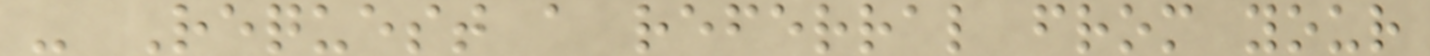- Request a referral from your
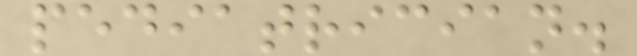pediatrician.
